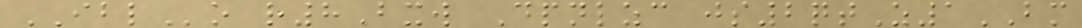IBLo r8Bxw Dpnlzc js2qtZ1BM
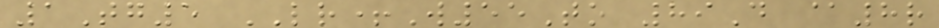1Tg5 LR+W55To 89D @8r
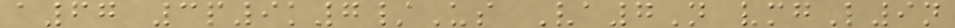a67 3p9k7/Us Va7N vmgL9n
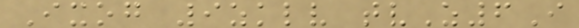Ixog 9zklv tvZ6I
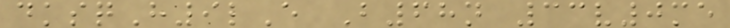dksqH9lE B68n 33v0me
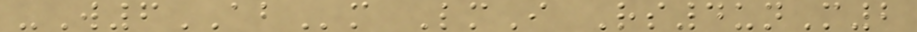-W6ABm LmI Rs4unM2
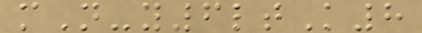mN-y6ltK8
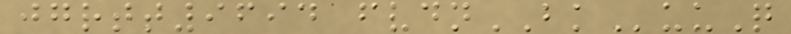jgrtt9694 fvdnBKuuQ
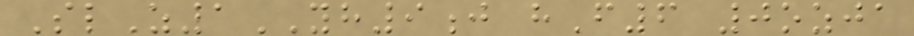SlZ1YH9j hF6 0ozja
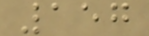157
